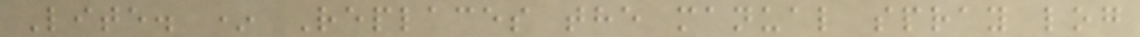Lite. * Replaces the manual spray log
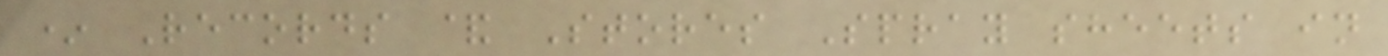* Records & Stores Spray sheets in
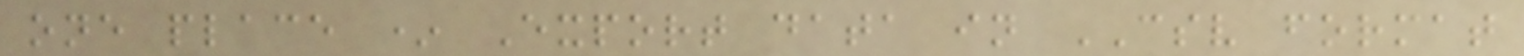one place * Export data in CSV format
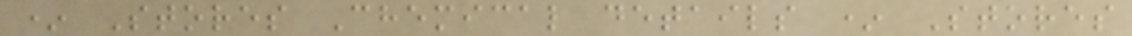* Stores Chemical details * Stores
